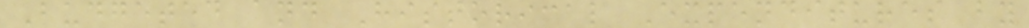Budgeted and Historical Expenditures by
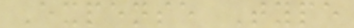Expense Type
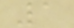1
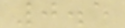0.5
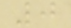0
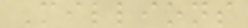Millions
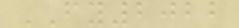FY2022
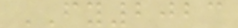FY2023
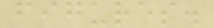figures.
